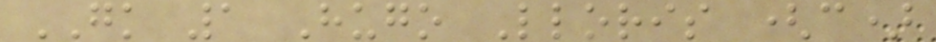GK 1 Hugo Lloris (c)
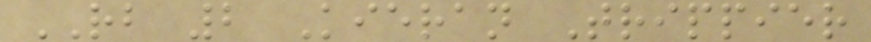RB 2 Kieran Trippier
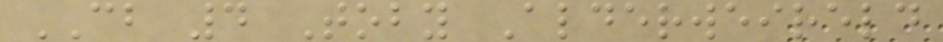CB 4 Toby Alderweireld
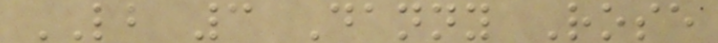LB 3 Danny Rose
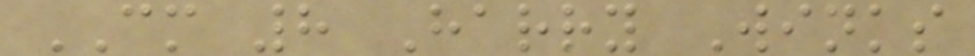CM 8 Harry Winks
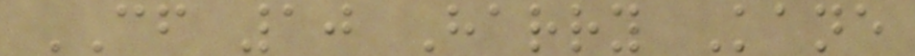CF 10 Harry Kane
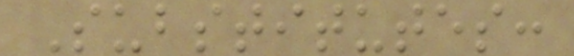Substitutes:
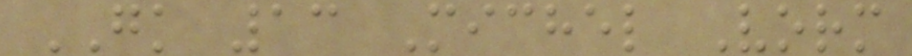GK 13 Michel Vorm
